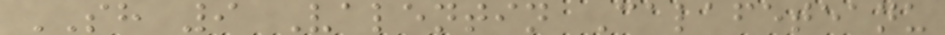SH 9 Valentin Calafeteanu
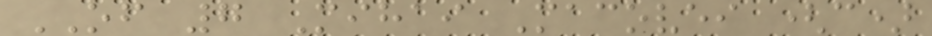OF 7 Mihai Macovei (c)
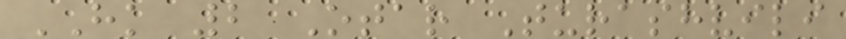HK 2 Otar Turashvili
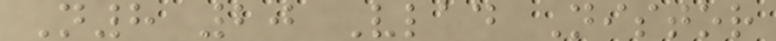N8 20 Vlad Nistor
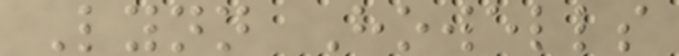Lynn Howells
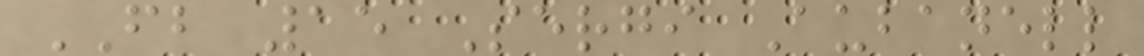FB 15 Sergi Aubanell
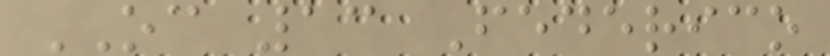OC 13 Federico
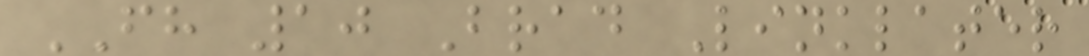FH 10 Brad Linklater
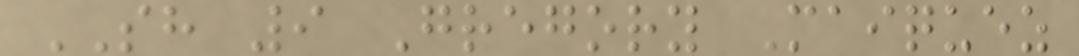SH 9 Gregory Maiquez
